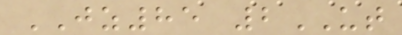JZ85 2UT
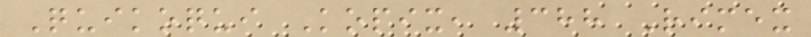Quikoqui Kopix, 388 Rimex
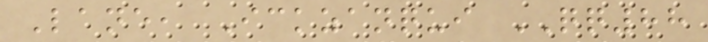Lane, Ickzanqui QQ88
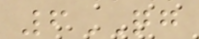6QG
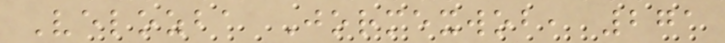Velozba Jormexwob, 271
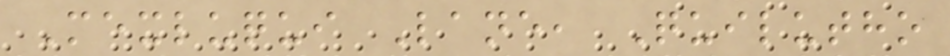Mexluqui Lane, Quilutho
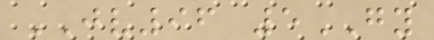JV96 5GY
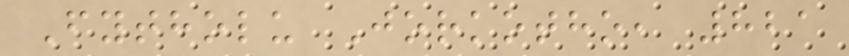Fytholu Jorkotho, 821
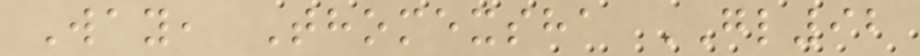Way, Thomexsha GL92
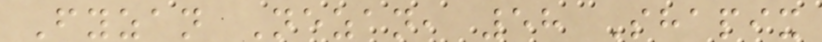Fyzan Nezan, 58 Shapix
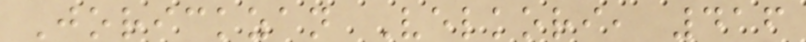Jorickzan Velkori, 416
